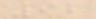92
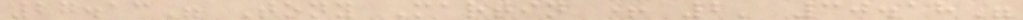27.13" Tony Martin + 2' 30.18"
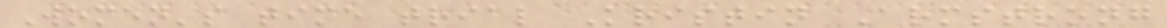Women's time trial Kristin Armstrong
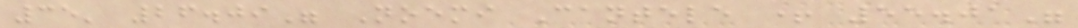35' 26.09" Noemi Cantele + 55.01"
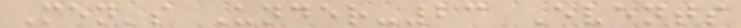Men's Under-23 Events
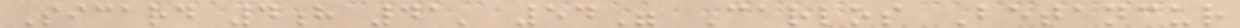Sicard 4h 41' 54" Carlos Betancur
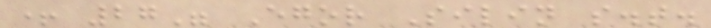+ 27" Egor Silin s.t.
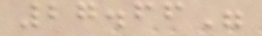27.66"
